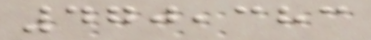470,383
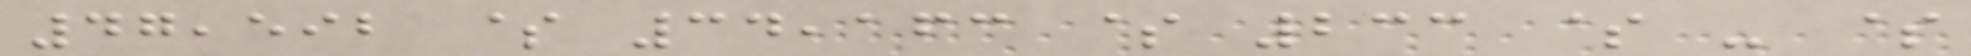47,592 $ 34,163 $ 233 $ - $
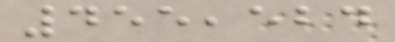455,524
